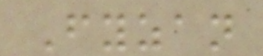Fyzan
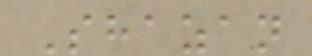Shazan
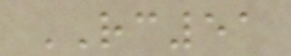RC51
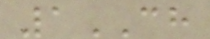1CH
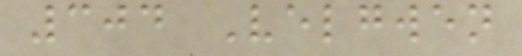304 Velgwen
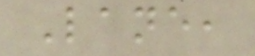Lane,
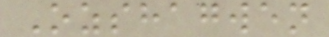Ozshagwen
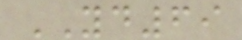YD69
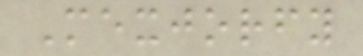Mexjorfy
